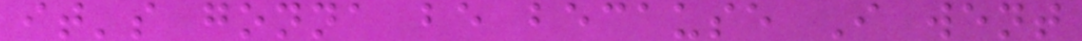it's gonna be because I went
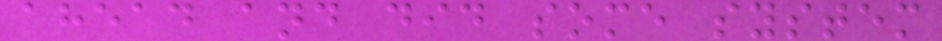ahead and did some system
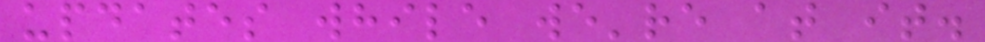updates while we're at it.
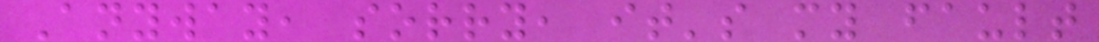Anyway, sorry, it's my fault
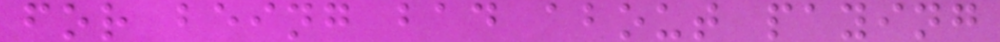for being bad about paying
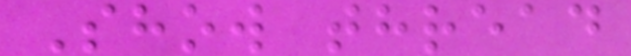Show thread
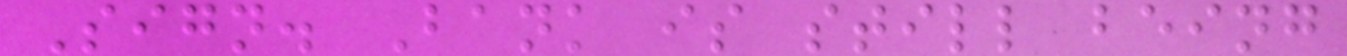Sign. Bank is still being
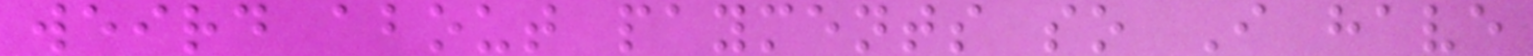weird about payments so I have
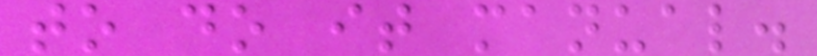to do it manual.
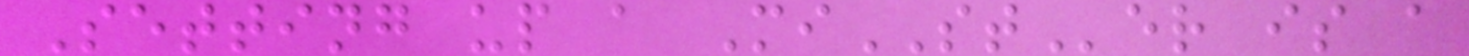Setting up a MiSTer is a
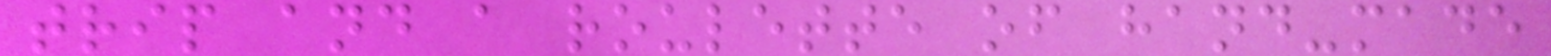trip and a roulette of hand-made
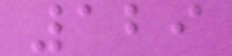129
